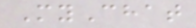MyChat
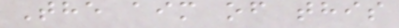The aim of this
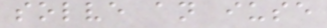solve an iuse
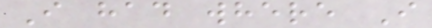I had where I
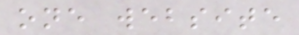one website
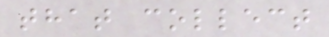that collect
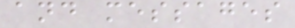and messages
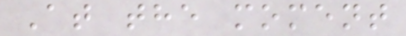At the moment
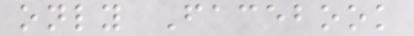only Facebook
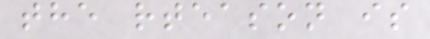the rteason is
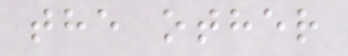the other
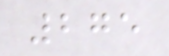275
